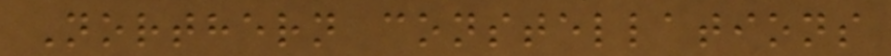Northern constellations
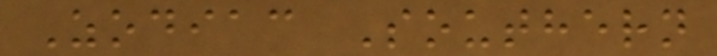Zodiac Southern
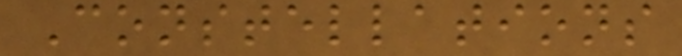Constellations
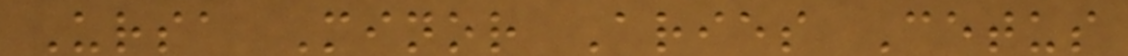Ursa Minor Aries Cetus
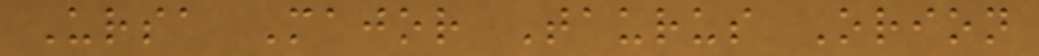Ursa Major Taurus Orion
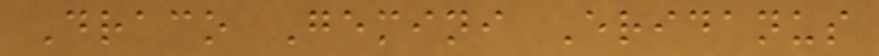Draco Gemini Eridanus
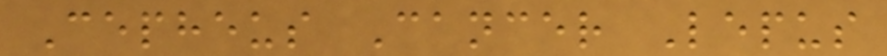Cepheus Cancer Lepus
